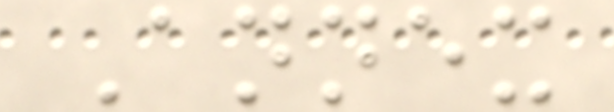Annex
